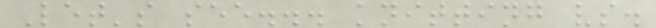Let's see... knitting vs.
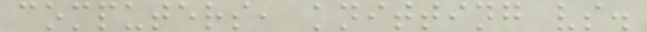computers, knitting vs.
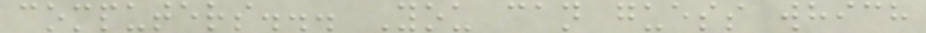computers... You can guess which
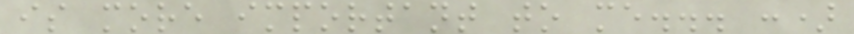is more important to me... :)
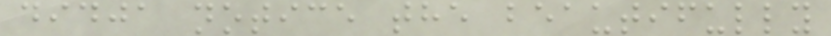didja notice the beautifully
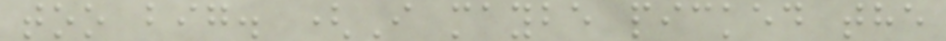too big. (I maybe picked the
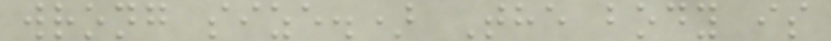wrong size.) The body is
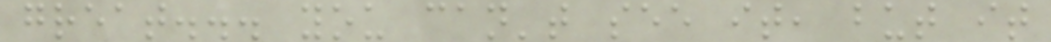great... you can't see it, but it
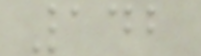142
